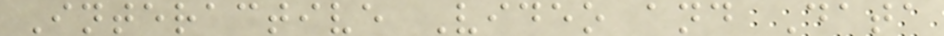Interactive Video and Data
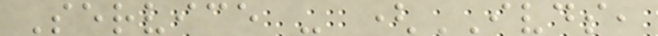Service - (IVDS,
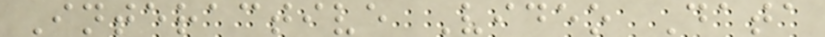Interactive Video Data
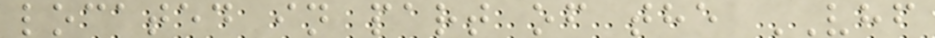located in part of the VHF
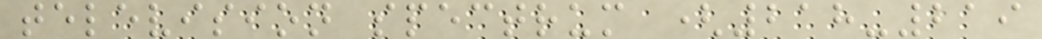television spectrum (218-219
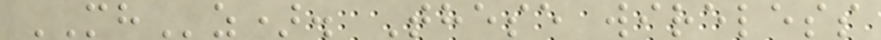MHz). These wireless
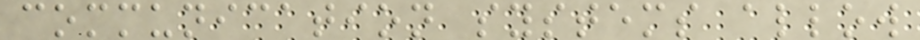communication systems allow
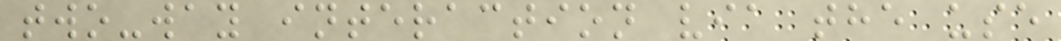two-way interaction via the use
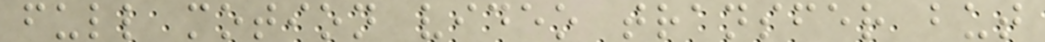full motion video transfer but
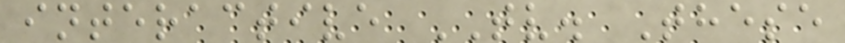interactive TV. These
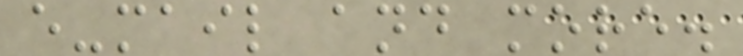e-mail and more.
